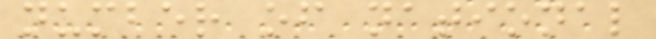number of national
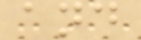and
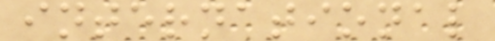international
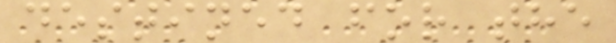destined for the
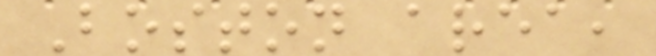Boston area,
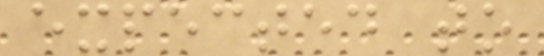expected to
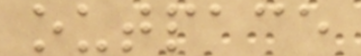outpace
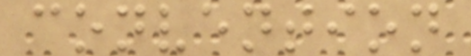convention
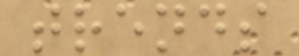trends
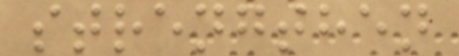strengthen
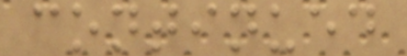continued
